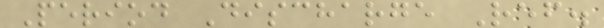Period Discharge Ref.
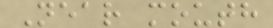Near mouth
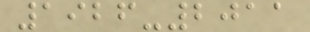1926-2011
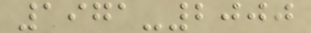1971-2000
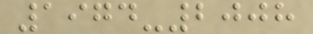1974-2008
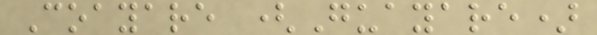Coayare (Guayare)
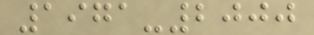1971-2000
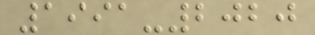1991-2020
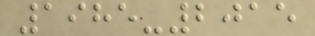1985-2015
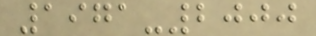1971-2000
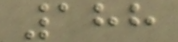188
